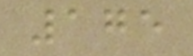175
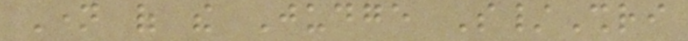Name of the Judge S/Shri
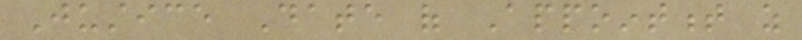Justice Date of Appointment as
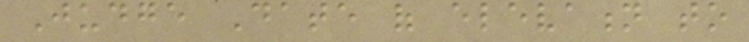Judge Date of elevation to
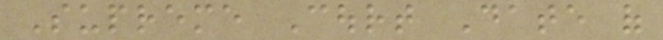Supreme Court Date of
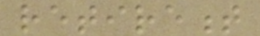retirement
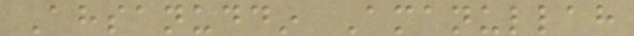Ahsanuddin Amanullah
